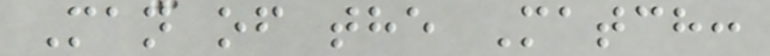Man of the Match:
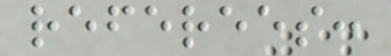referees:
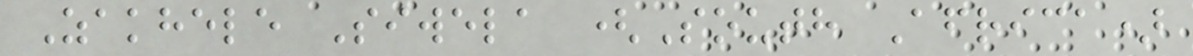Zakhele Siwela (South Africa)
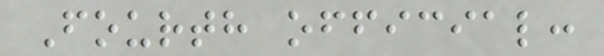Fourth official:
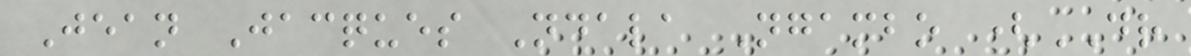Jean Jacques Ndala Ngambo (DR
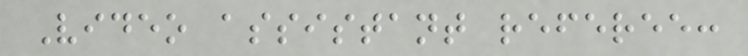Video assistant referee:
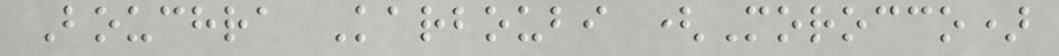Bouchra Karboubi (Morocco)
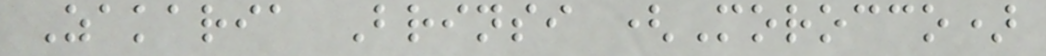Zakaria Brinsi (Morocco)
